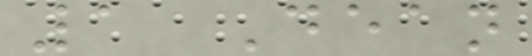1 Dean
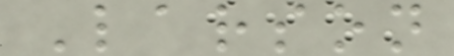Larson
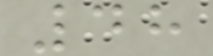48
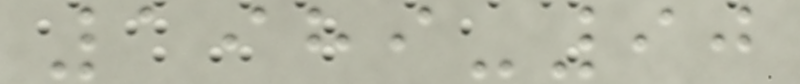1989-90
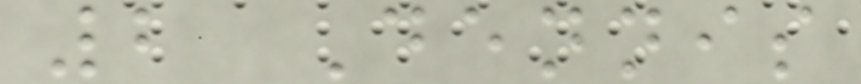2 Dennis
